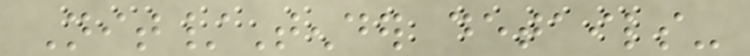Nit/Tender details-
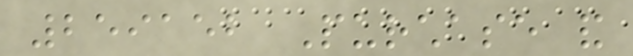259152 Purchase and
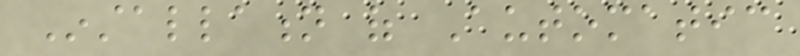Installation of Automatic
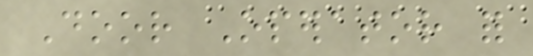Door Operator for
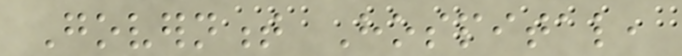Government Hospital,
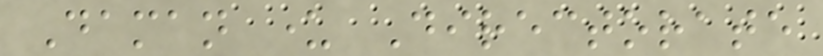Daman under Directorate
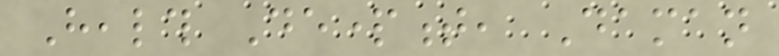Health Department, Daman
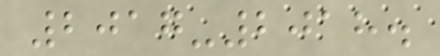2017-2018.
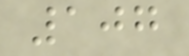107
